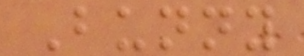Bunny
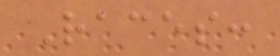Races:
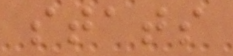stats
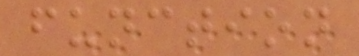function
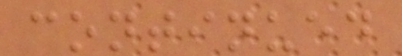continued
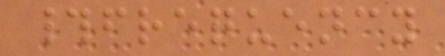#frequency
